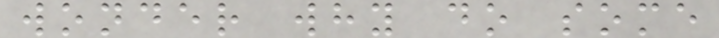wonder why do some
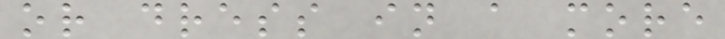or dress in a more
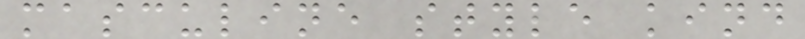masculine style kind
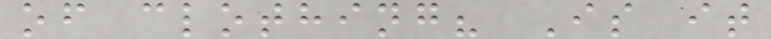of clothing? Is it
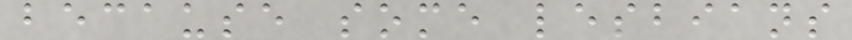because some lesbians
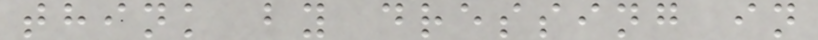think by dressing in
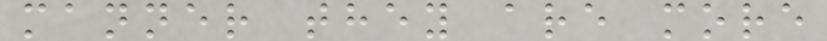manner they are more
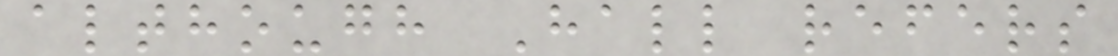although Hall refers
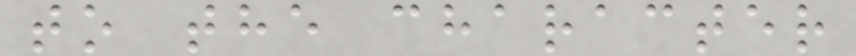to the character
